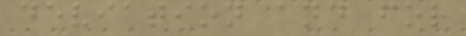deviation and for
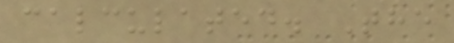calculated. The
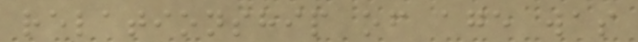relationship of age was
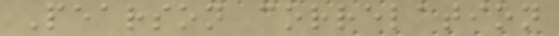Pearson correlation
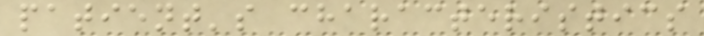patient's characteristics
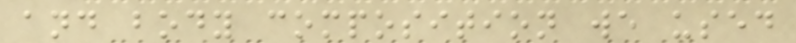and body composition we used
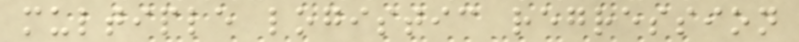multiple logistic regression
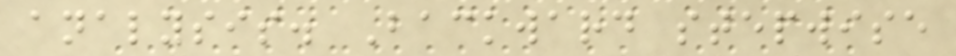analysis. Backward stepwise
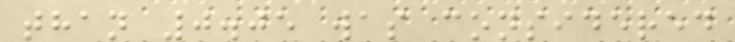than 0.05 was considered
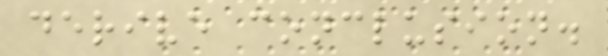derive conclusion.
